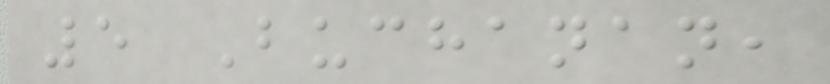5 Buchanan,
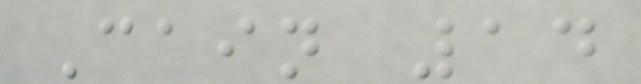Cain 14
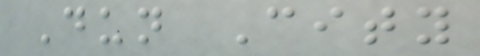Dun City
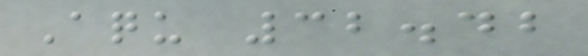Aqu 32.42
